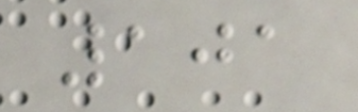101
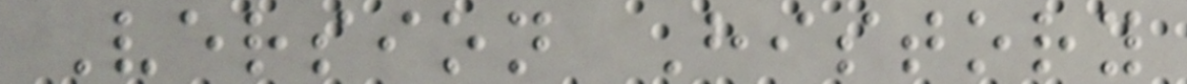Version History
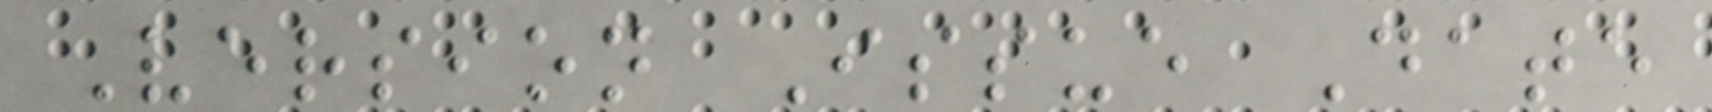Version Issue Date
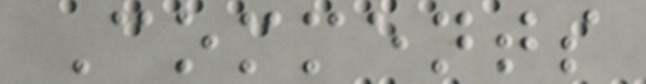Comments
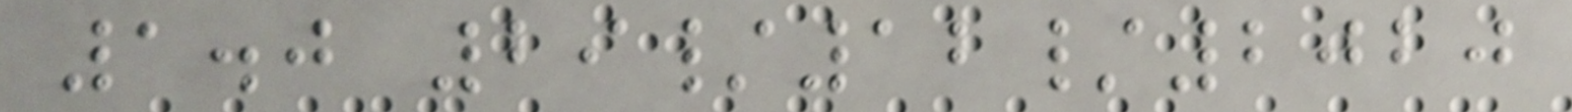1.0 29/12/2020
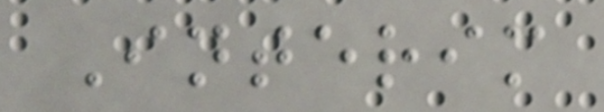Interim
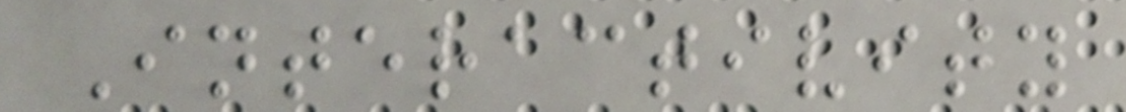Interactivity
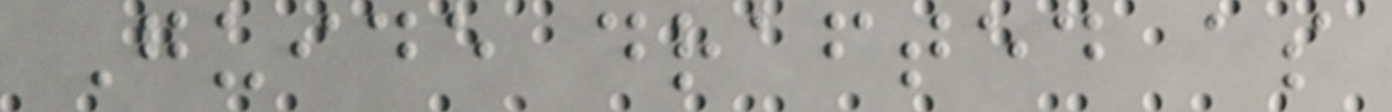Guide drafted as
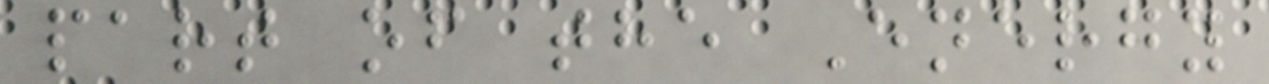part of the Energy
